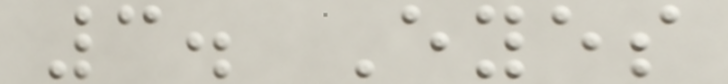3. Eyes
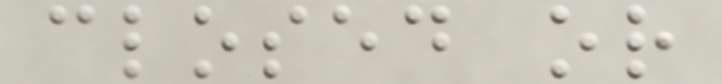closed or
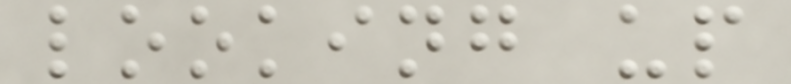looking up
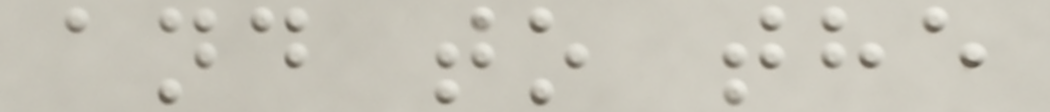and to the
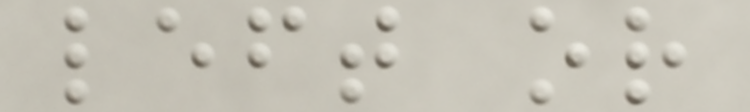left or
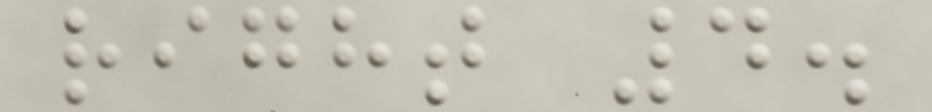right 4.
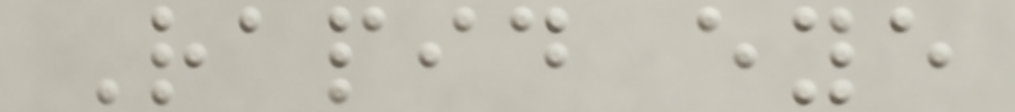Rapid eye
